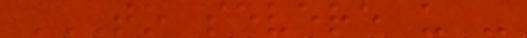TO SEVERE U -
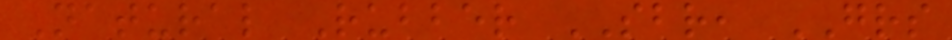Natural Rubber SBR, GRS
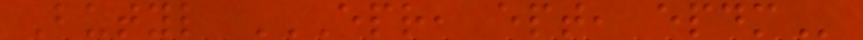Butyl EPR, EPT, EPDM
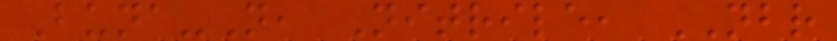Buna-N, Nitrile, NBR
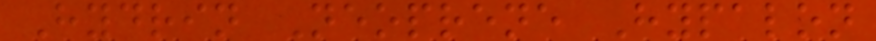Hydrin Neoprene Hypalon
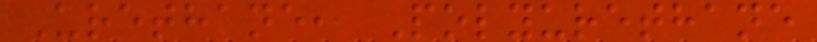Urethane, Polyurethane
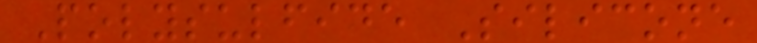Polysulfide Silicone
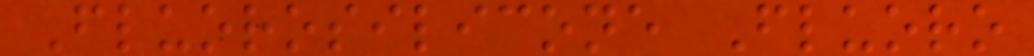Fluorosilicone Fluoro
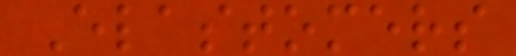Elastomers
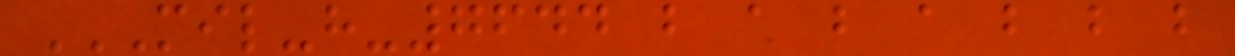MIL-H-7644 B A B A B B B
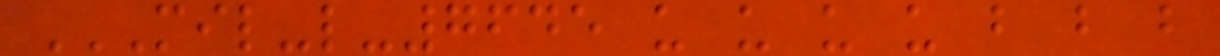MIL-L-7645 U U U U B B B
